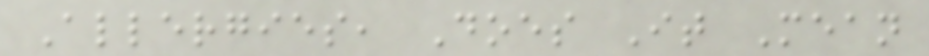Allergies, Does It Mean
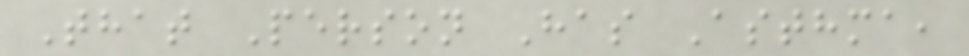That Person Has Asthma,
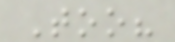Too?
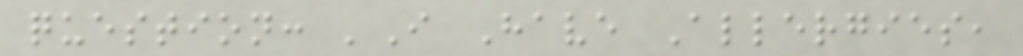question: 'I Have Allergies,
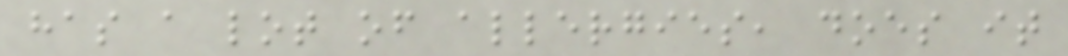has a lot of allergies, does it
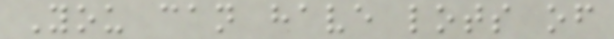You can have lots of
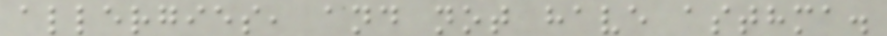allergies, and not have asthma.
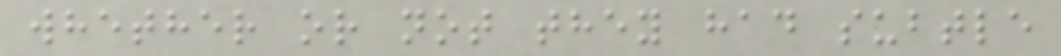whether or not they had subtle
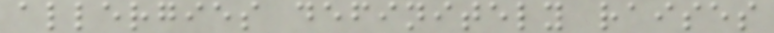allergies definitely raises
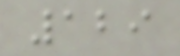129
